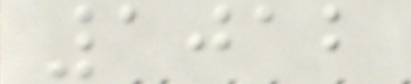1012
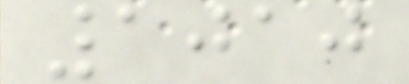1010
